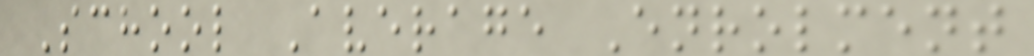School Average Enrolment
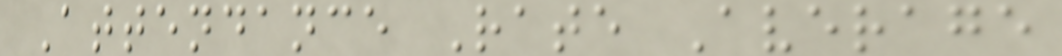Attendance Rate Average
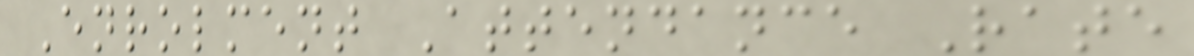Enrolment Attendance Rate
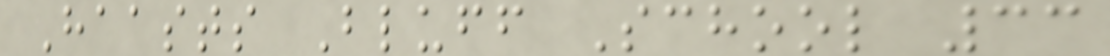Haasts Bluff School 33
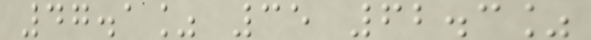47.1% 35 62.3%
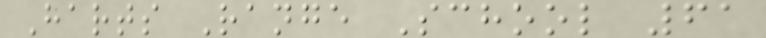Harts Range School 61
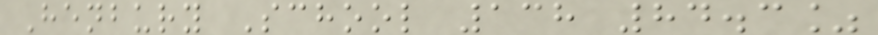Henbury School 138 84.3%
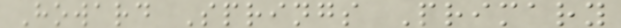Howard Springs Primary
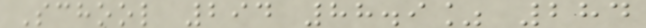School 294 88.9% 284
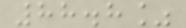88.8%
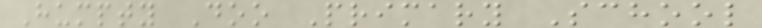Humpty Doo Primary School
